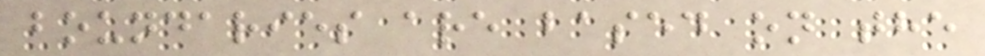boundaries are based on the
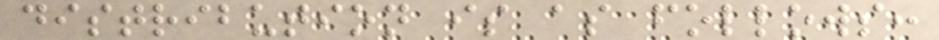distribution is as follows:
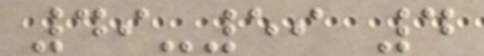49-59 4
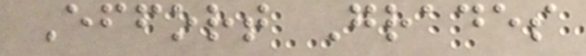Effort Grades
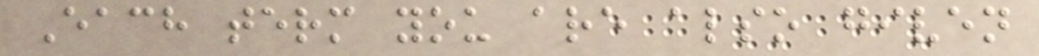Each term you are also given
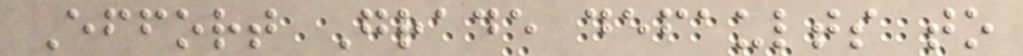Effort Grade defaults to
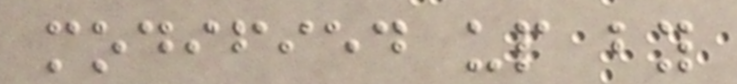modified up by
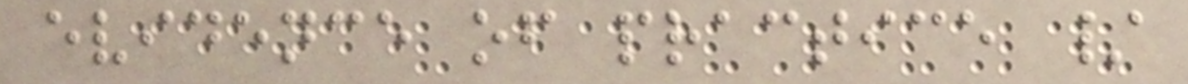evidence of practice /
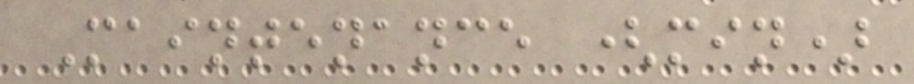Maintenance (min)
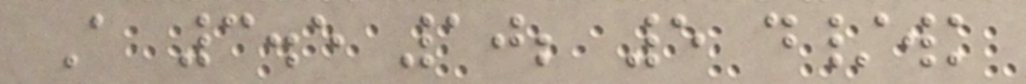A 3.5 10; 5 d/wk
